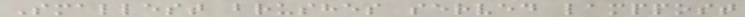Smallest brushes served lamppost
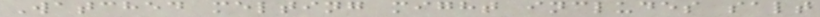Watched melting might includes salt
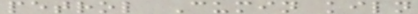petrol Cumin kiln
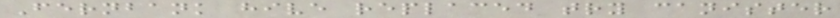Fernbank hive replaced try canister
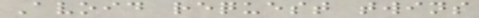Avoid request twins
